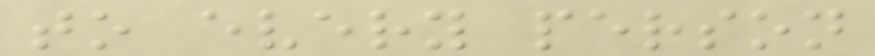to every person
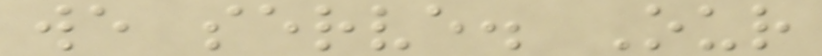we serve. Our
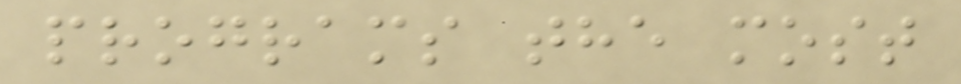programs the most
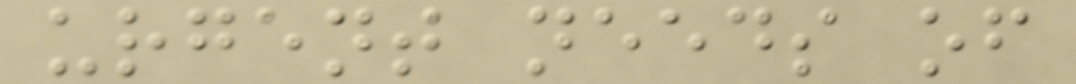urgent needs of
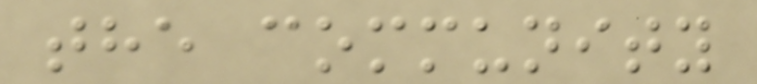the community
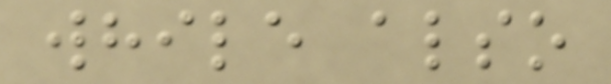while also
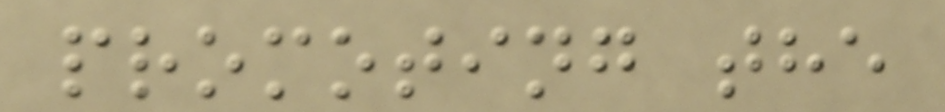promoting the
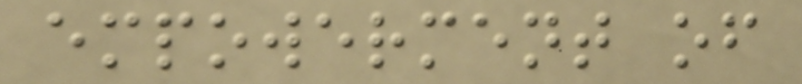empowerment of
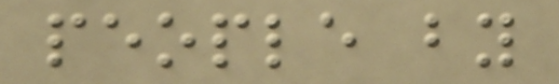people by
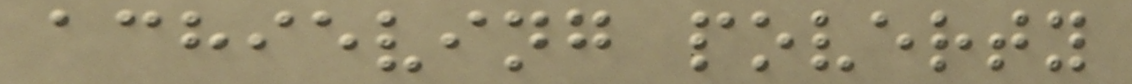achieving poverty
